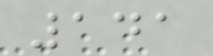141
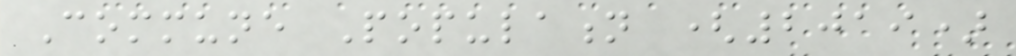Commune Population (2019)
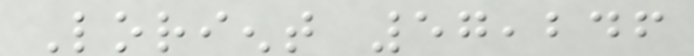Lorient 57,246
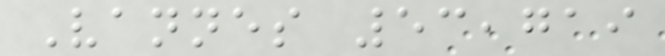Vannes 53,719
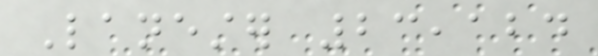Lanester 23,124
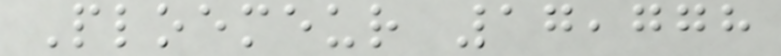Ploemeur 17,778
